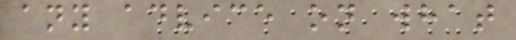any advice on what
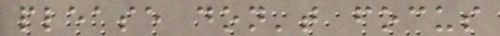please don't focus
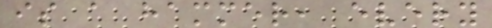is a hammer, every
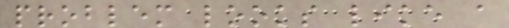problem looks like a
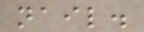nail.
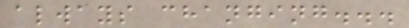always changing...
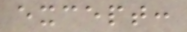except:
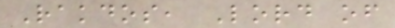Rakdos, Lord of
